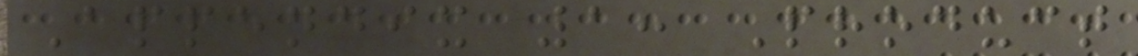Appendix 1: Product
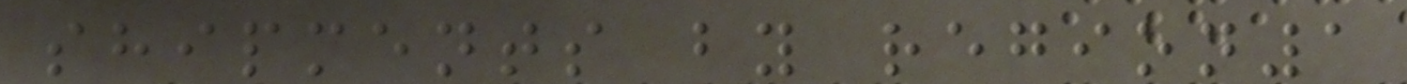shipments by region1
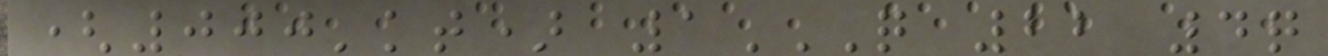(000'kt) 1Q 22 4Q
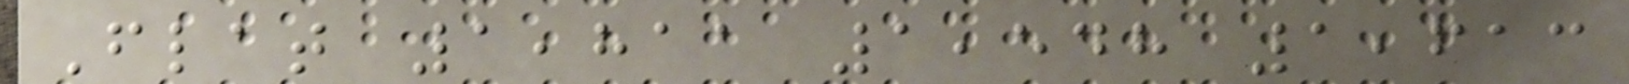Flat 1,811 1,548 1,613
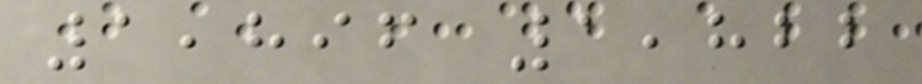1,896 1,822
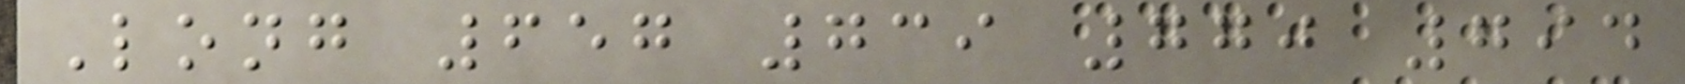Long 657 739 770 794
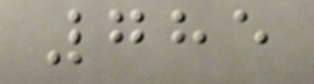785
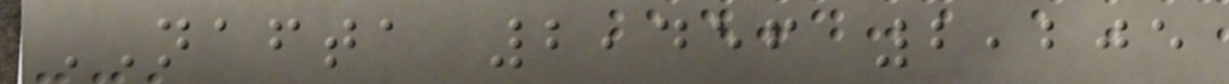NAFTA 2,456 2,205
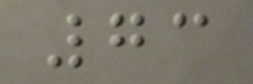73
